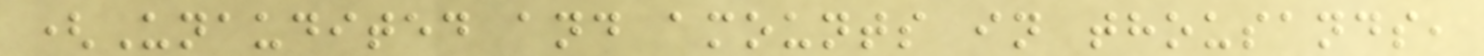(Unaudited and amounts in thousands,
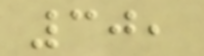30,
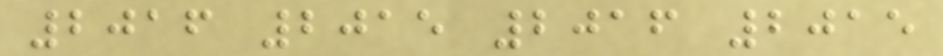2016 2015 2016 2015
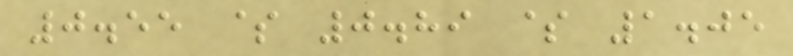0.55 $ 0.89 $ 1.05
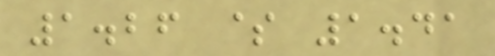1.26 $ 1.41
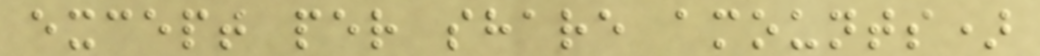except per share amounts)
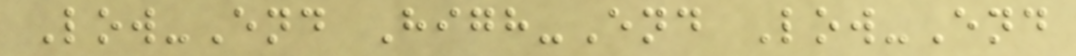Low-End High-End Low-End
